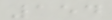154
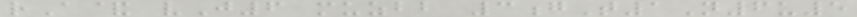rA& vJ6 muzbb 3gT1N6u5
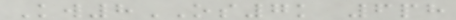Kw8OS7k 6ph
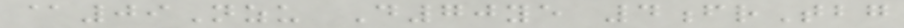@09Nzu D70ye 4frTbg
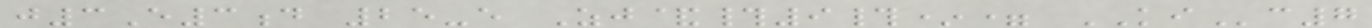j3E3d 25-e Zj&#9#*= KIc7
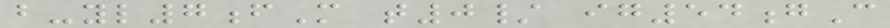b-yl7fM t0/ ig54gC
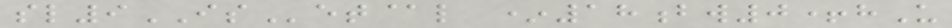sl9ISet@l *18bw0+hU
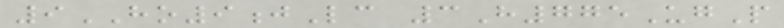9HO9jLc 3H775UgP
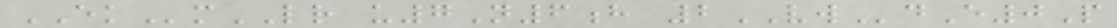EKmLR u7N6h 2VWdE0P
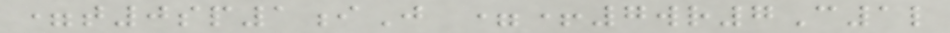=t0sp1iJ =+7wr7C1l
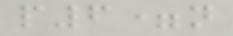p6=n
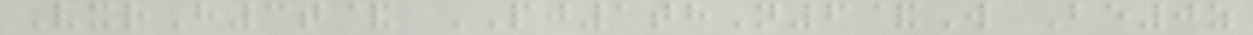VxrH3t& PJ1thN6&W Be0z
